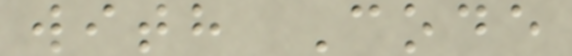with Code
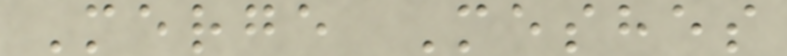Merge Meshes
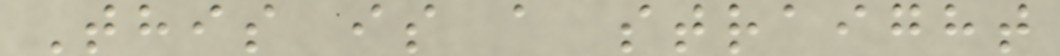This is a straight
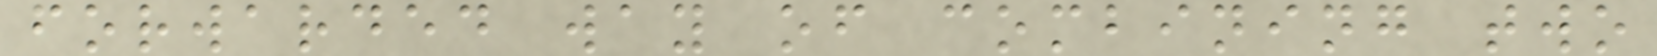forwarded way of combining two
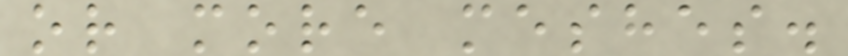or more meshes.
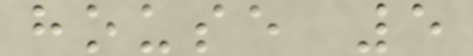house 5
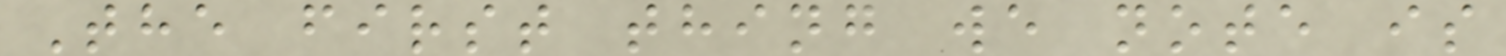The first thing we note is
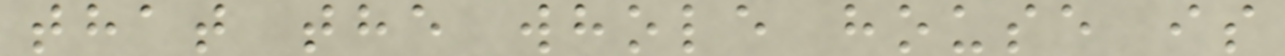that the whole house is
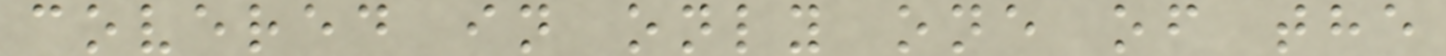covered in only one of the
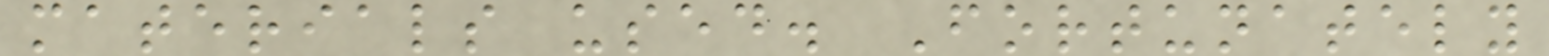materials used. Fortunately
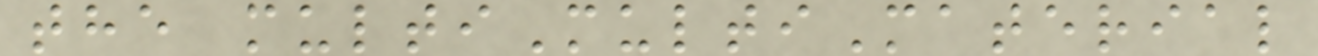the multiMultiMaterial
